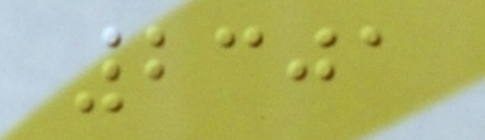2301
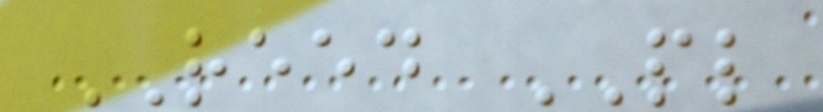REED PL
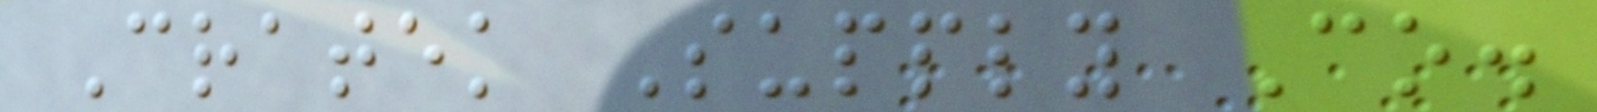Cratek Supply Co.
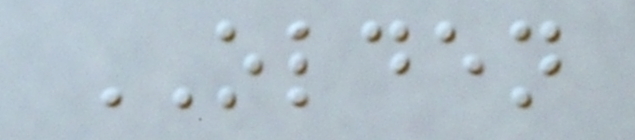OLDEN
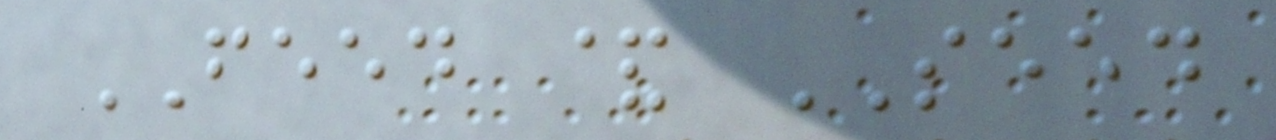FEED & SEED
